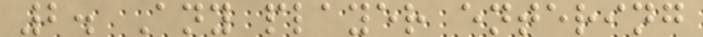2. Any player entering
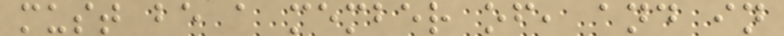must be a member of, and in
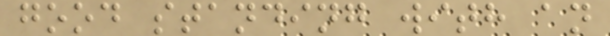good standing with an
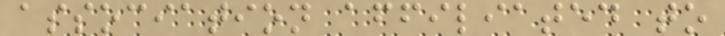association affiliated to
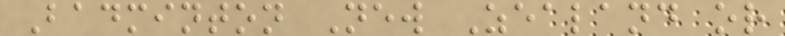Badminton New Zealand or
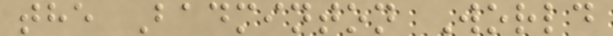the Badminton World
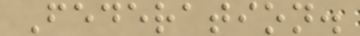Federation.
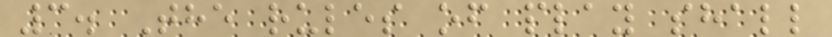3. The rules of play shall
